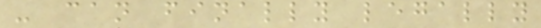- can finally legally
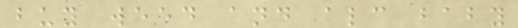buy weed and alc baby
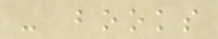- books
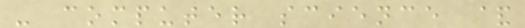- computer science &
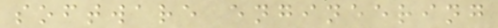software engineering
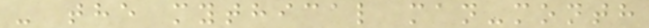- the mythical man-month
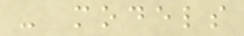- models
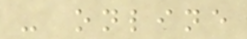- online
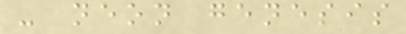- neon genesis
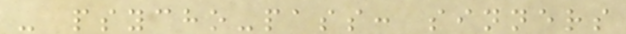- psycho-pass: sinners
